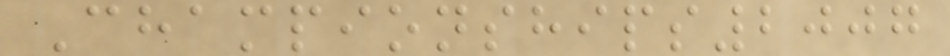Championships2007
